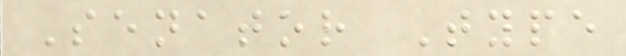Senator Type
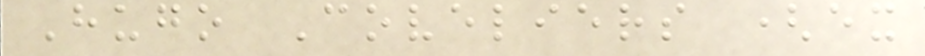Hugo Coveliers (ex
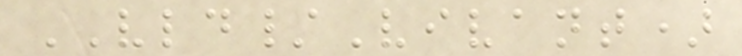VLD/Vivant)
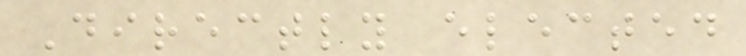Directly elected
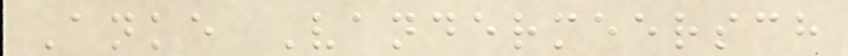Anke Vandermeersch
